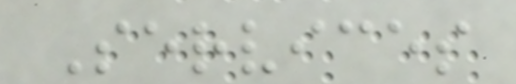Services
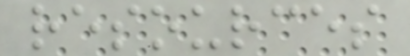resources
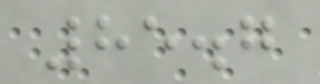85.7
